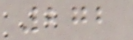272
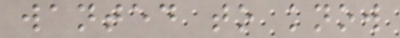wanted to know
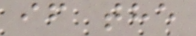if the
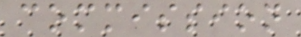commission
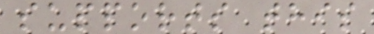supports this
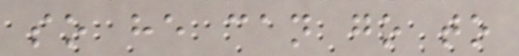so he can go to
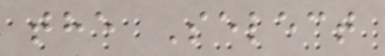the Select
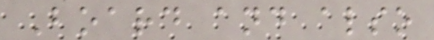Board and also
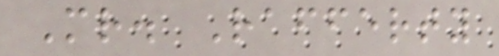Mr. Rafferty
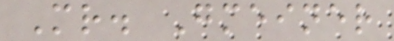Mr. Gmeiner
